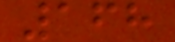168
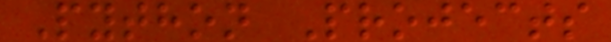Python Projects
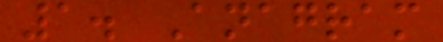1. Anagram
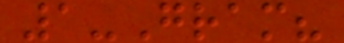1-Gram?
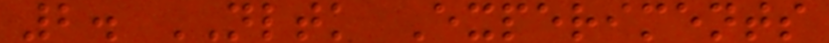2. NLTK Experiments
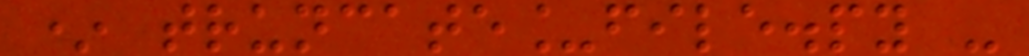* truncate_file.py -
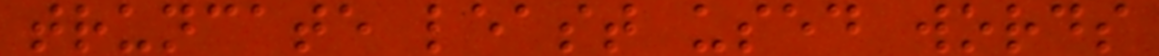truncate least used words
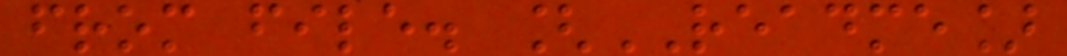from file. [README]
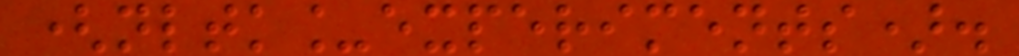(nltk_experiments).
